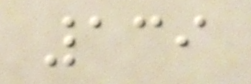139
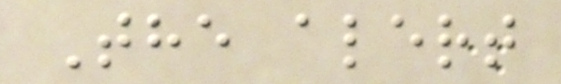The alert
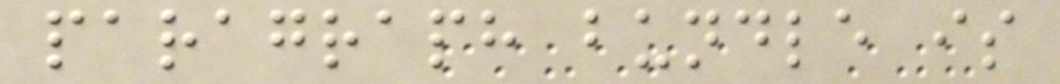paragraph bundle is
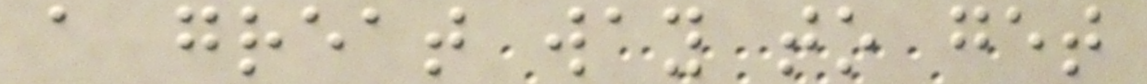a great way to get
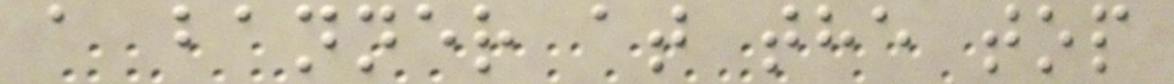a banner at the top
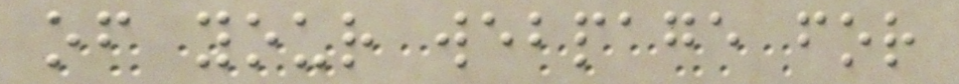of your webpage for
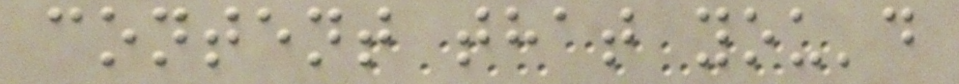content that you'd
